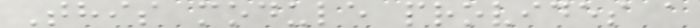This module provides a
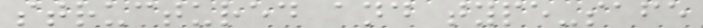structured and type-safe
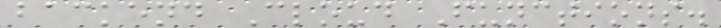backend Cloud Functions.
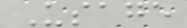Usage
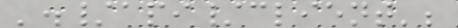'./api/client';
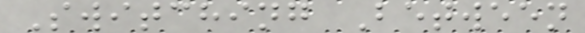Switching Between
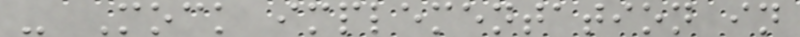- Mock implementation in
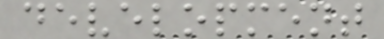development
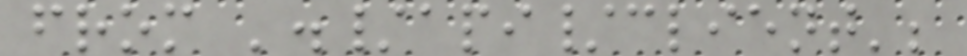from './api/client';
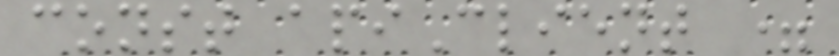const apiClient =
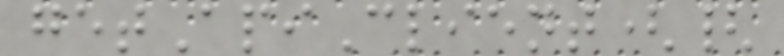getApiClient({
